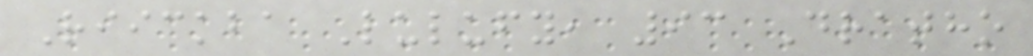Riickba Lulufy, 93 Dratho
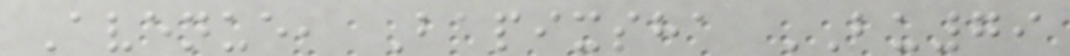Avenue, Bapixsha BU79
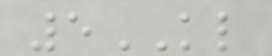5KL
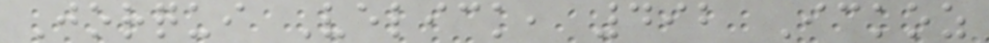Jorqui Velick, 492 Ickoz
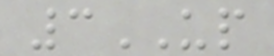3UP
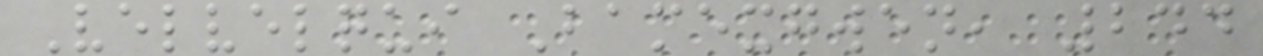Velvelqui Bamexgwen, 244
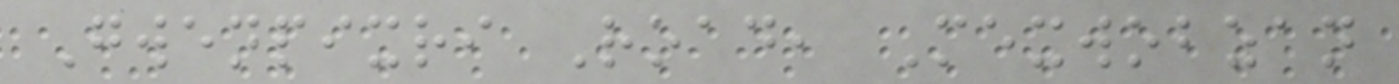Gwenpixri Road, Mexwobzan
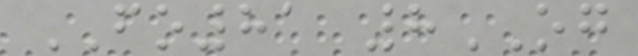FO81 8OG
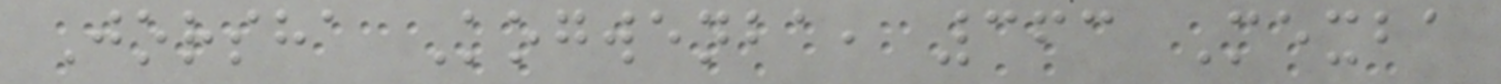Jorsha Kogwenba, 363 Mexba
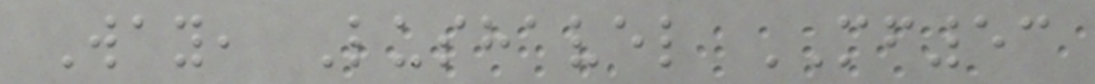Way, Lushavel MF53
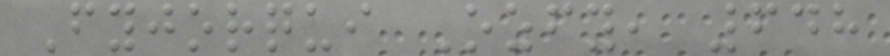Fyjorqui Ozfy, 648
